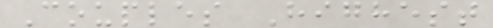Couples Highest
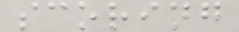scoring
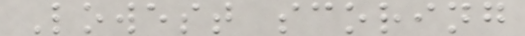Lowest scoring
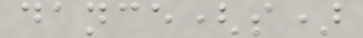dance(s)
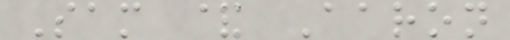Sam & Aaron
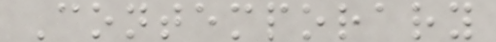Contemporary
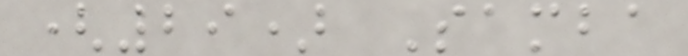(29) Samba
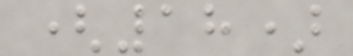(18)
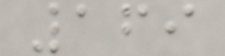169
